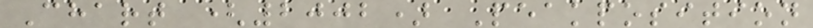Chart (2002) Peakposition
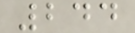244
